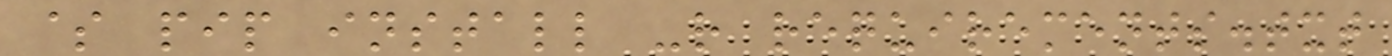$ pip install -r requirements.txt
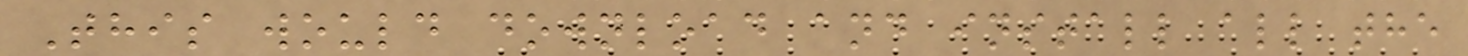This would download and install all the
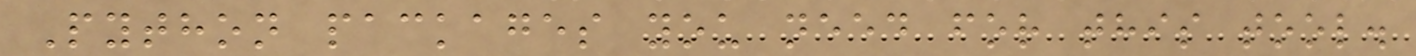Python packages you need for this tool.
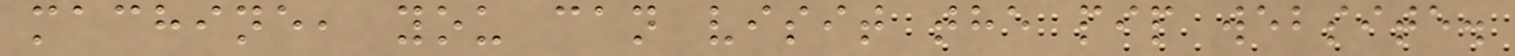machine, you can visit the pip website.
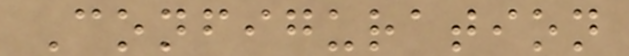Configuration
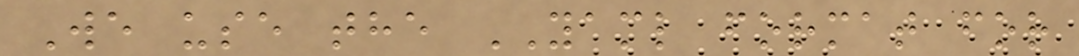We use the YAML format for
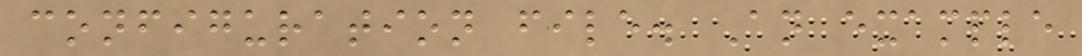configuration file. An example
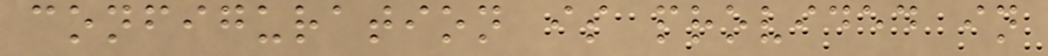configuration is provided in
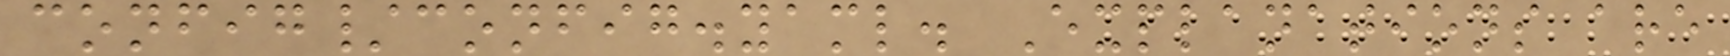config/config.yaml. Explanations are
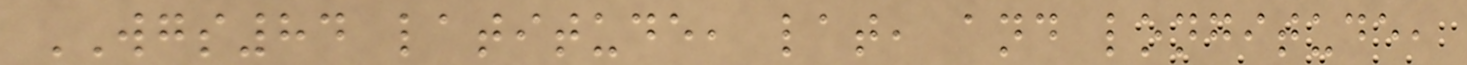WGS84 latitude, lat, and longitude,
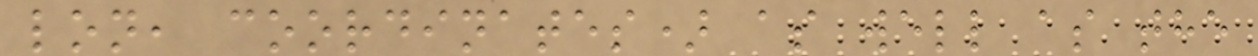lon, coordinates) as well as the
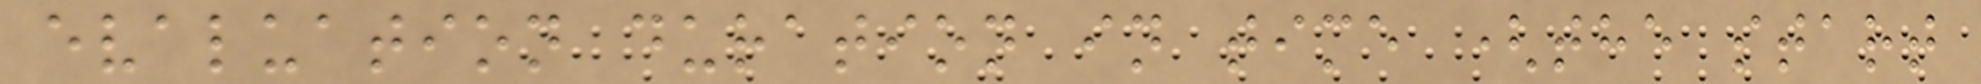evaluation duration in time (the start
